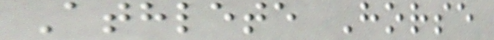Athlete Horse
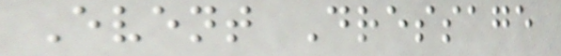Event Dressage
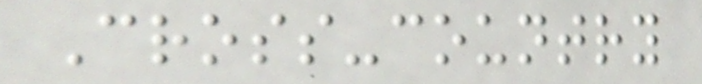Cross-country
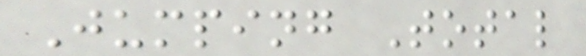Jumping Total
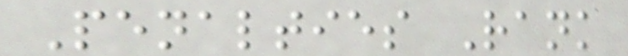Penalties Rank
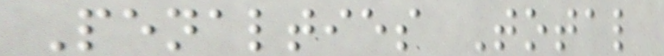Penalties Total
